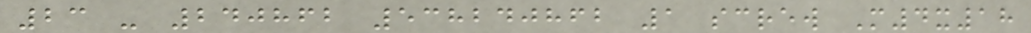23 - 240862 538240862 1 screw M4x18
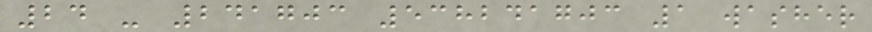24 - 241703 538241703 1 washer
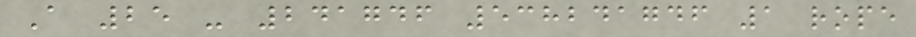A 25 - 241746 538241746 1 rope
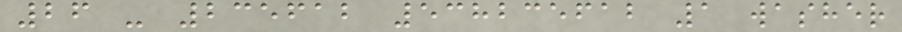26 - 235612 538235612 1 washer
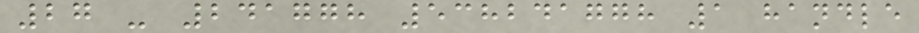27 - 241778 538241778 1 handle
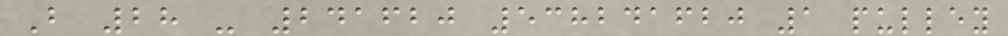B 28 - 241620 538241620 1 pulley
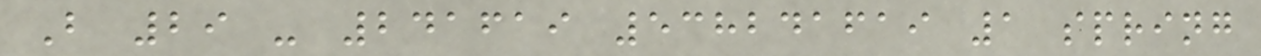B 29 - 241619 538241619 1 spring
